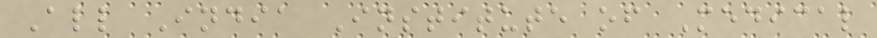All India Institute of Medical
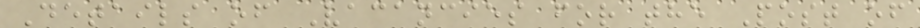Details of Vacancies for the Post of
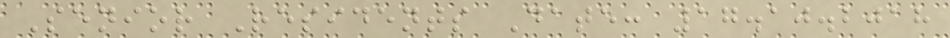Senior Residents Date: 17.10.2018
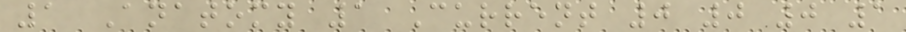1 Anatomy 1 Current 0 0 0 1
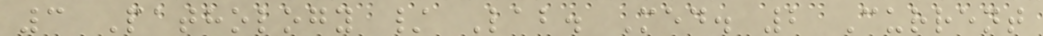3 Pathology / Lab. Med. 2 Current
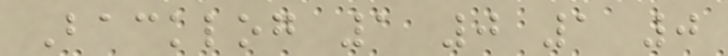Backlog 1 0 1 0
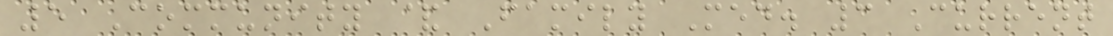5 Community & Family Med. 3 Current
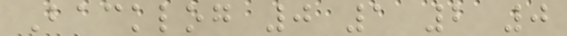Backlog 0 1 2 0
